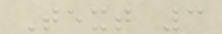Text 3
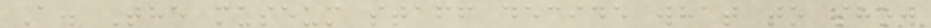A. The museum staff decide what to show
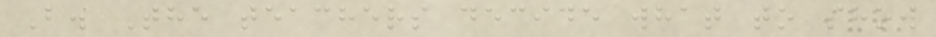B. The teachers decide what to show
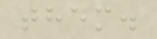them.
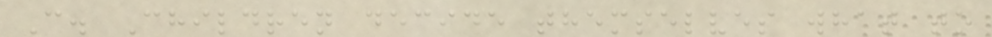C. Children decide themselves what to
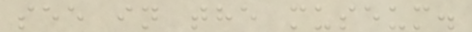see in the museum.
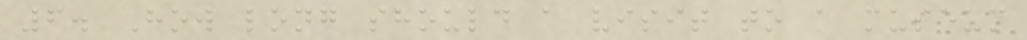6. How long should a visit to a museum
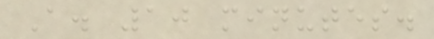A. 10 minutes.
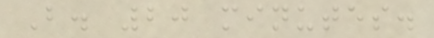B. 20 minutes.
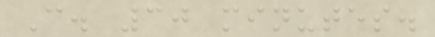C. 30 minutes.
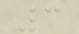3
